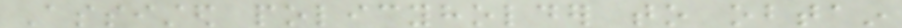Assisted policyholder to obtain
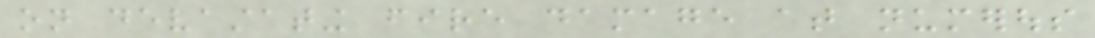on devastating fire damage at numerous
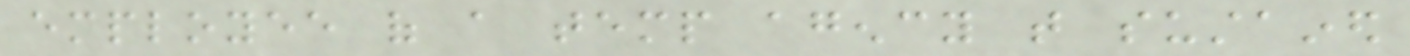employee of a temp agency that sustained
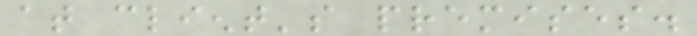at client's premises.
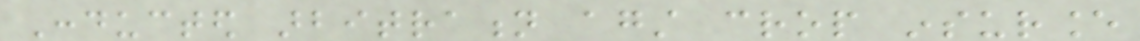Conducted arbitration against crop insurance
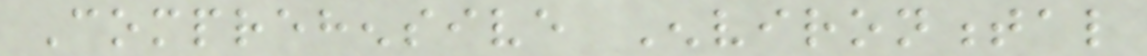Comprehensive Environmental
